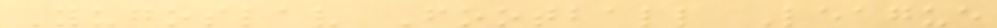Yugoslav Football League
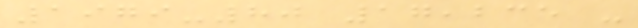1979-80 17,235 -
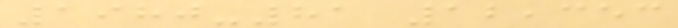1980-81 12,353
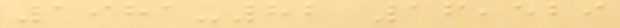1981-82 16,529
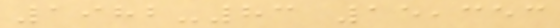1982-83 15,353
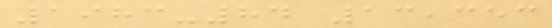1983-84 13,353
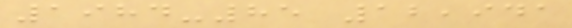1984-85 12,941
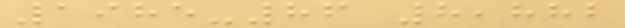1985-86 8,882
